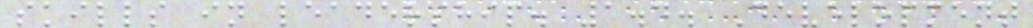skills in leadership. 1.4. Development
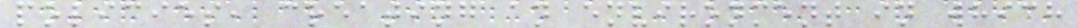policies, creating an environment in which
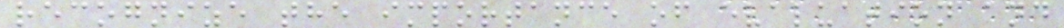recognize the importance of evaluation and
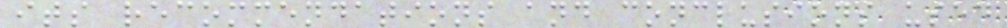its recommendations and conclusions used
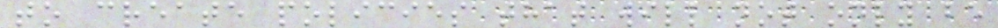to create policies that will not only be
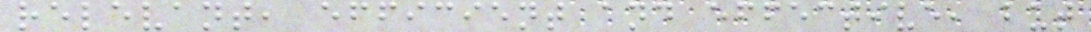relevant, efficient and effective, but
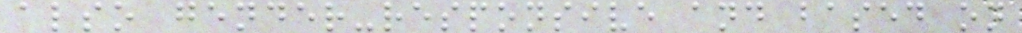also gender-responsive and based on
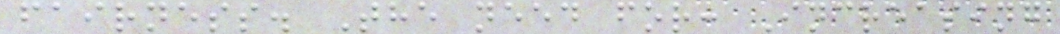fairness. The need for: Increasing
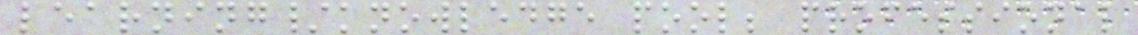learning/knowledge pool; professional
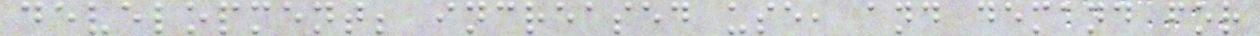development; increased use, and demand for
